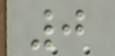0
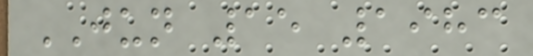JUN 15 1983
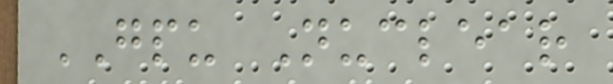GPU Nuclear
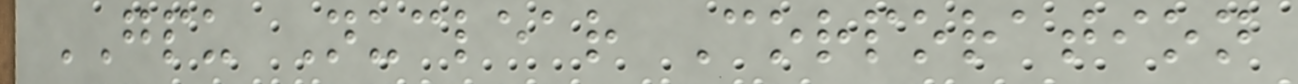GPU Nuclear Corporation
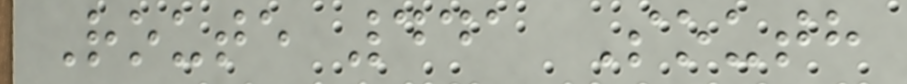Route 441 South
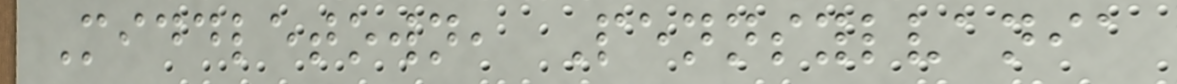Middletown, Pennsylvania
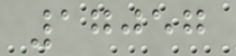17057
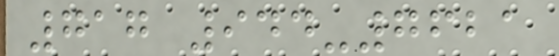717 944-7621
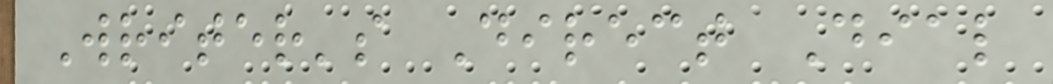Writer's Direct Dial
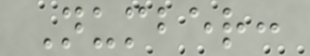Number:
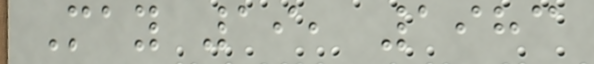May 19, 1983
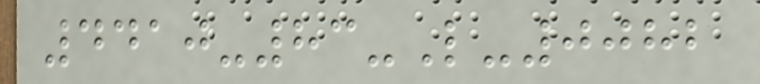4410-83-L-0082
